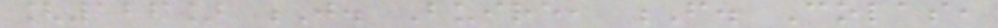[126] J. Buire, F. Colas,
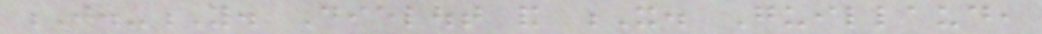J.-Y. Dielout and X. Guillaud,
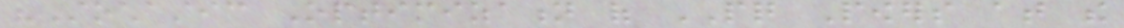"Stochastic Optimization of PQ Powers at the
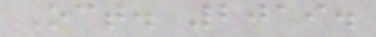Oct. 2019.
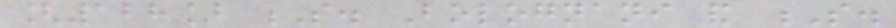[128] S. Bolognani and S.
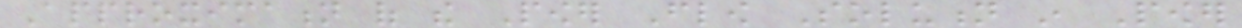Approximation of the Power Flow Solution in Power
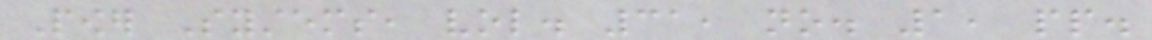Power Systems, vol. 31, no. 1, pp.
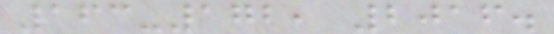163-172, 2016.
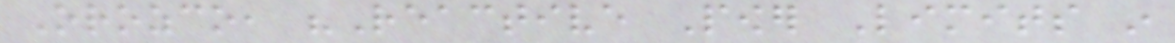Orozco, "Reactive Power Limits in
